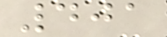401
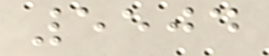5504
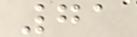71
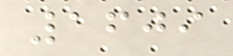1609
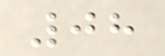08
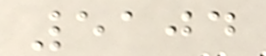5104
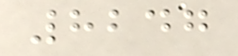8247
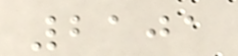2101
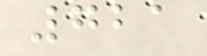721
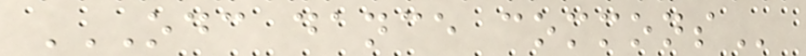ODC DANCE COMMONS
